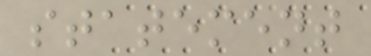statement
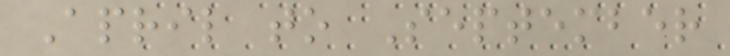April to September
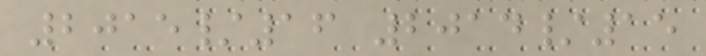2015/16 2014/15
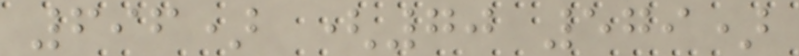696) (70 579)
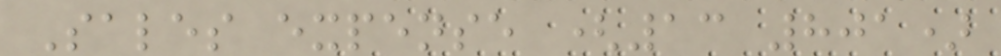Sales expense (13 801)
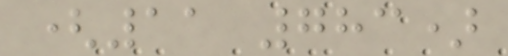(11 783)
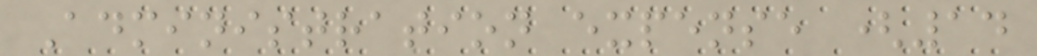Administration expense (14
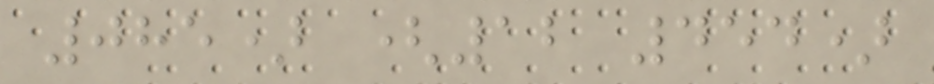085) (12 454)
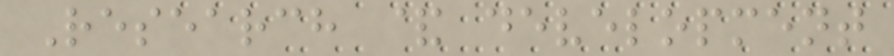Research & development
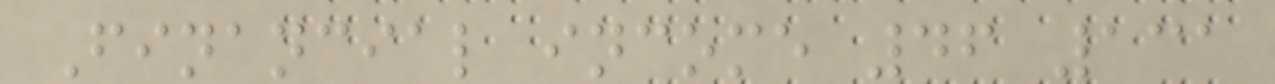Financial income 46 131
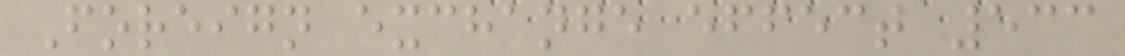Foreign exchange effect 533
